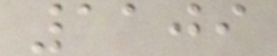1109
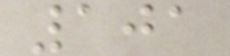101
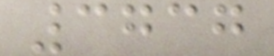3737
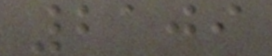2109
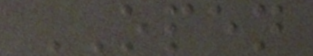OPEN
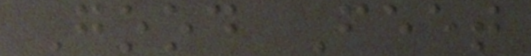Good Feet
